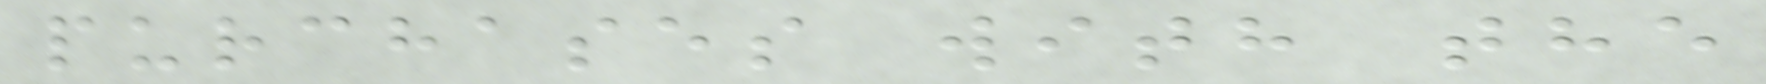purchases with the
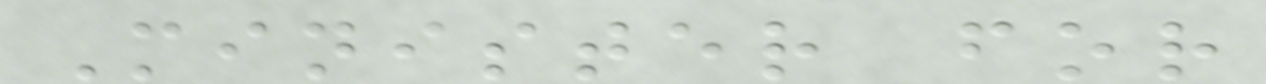Minister for
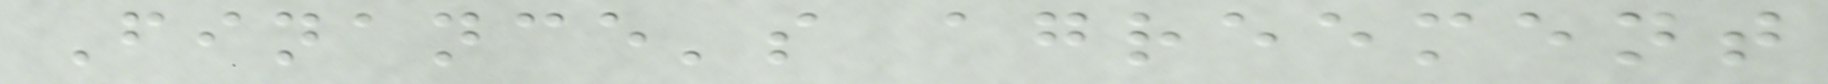Finance's agreement
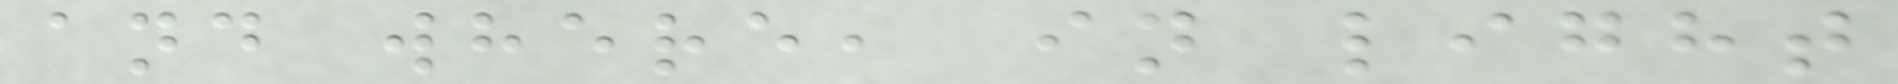and where, in light
